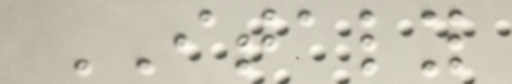ITALY
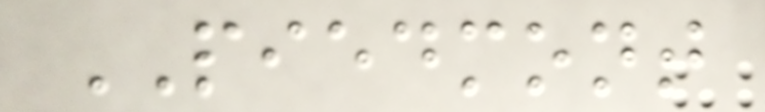PIEDMONT
